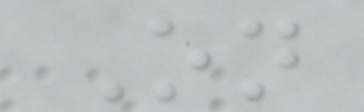On
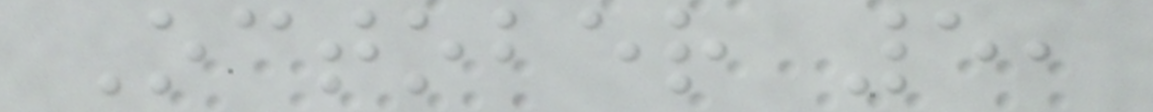October 5,
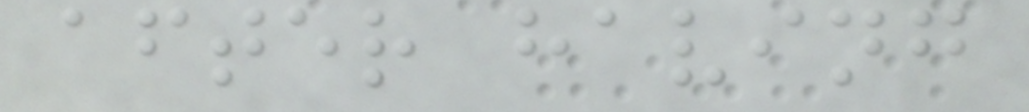after having
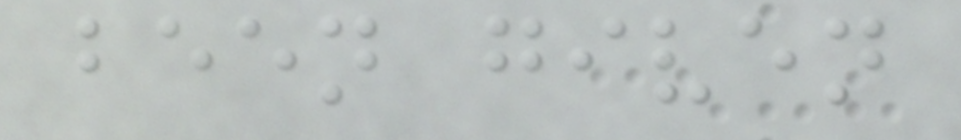been given
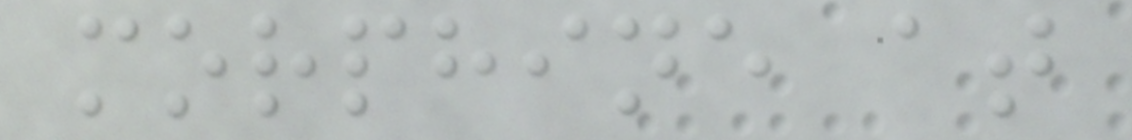morphine at
